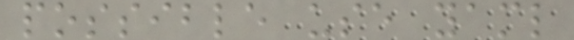possible use yaml
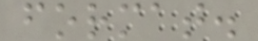format.
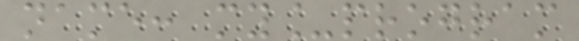name: my_program
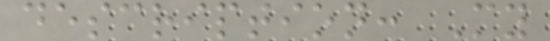description: My
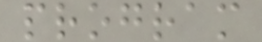program
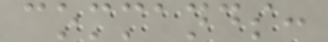commands:
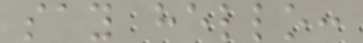say hello:
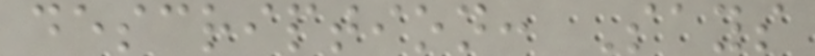description: Says
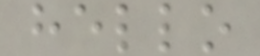hello
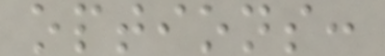options:
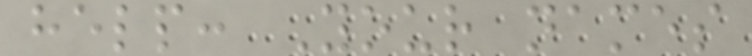help: Your names
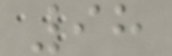98
